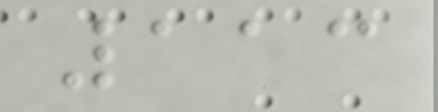113
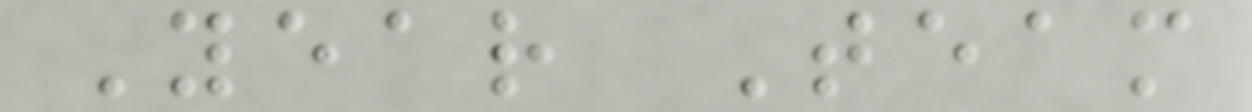Year Team
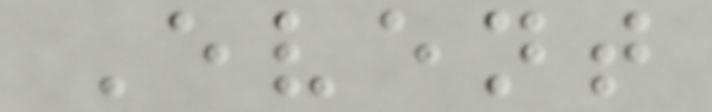Event
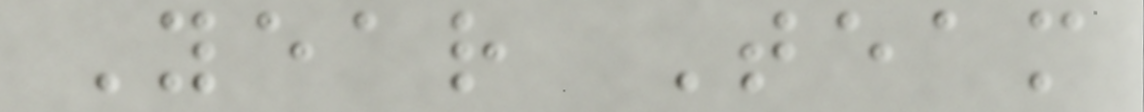Year Team
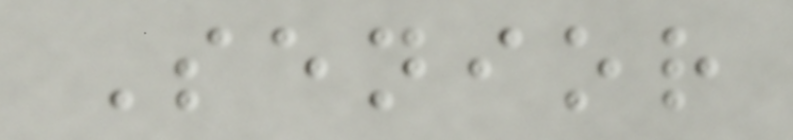Senior
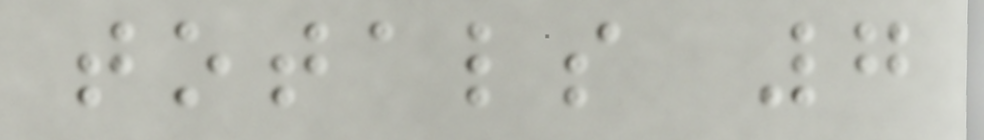totals 7
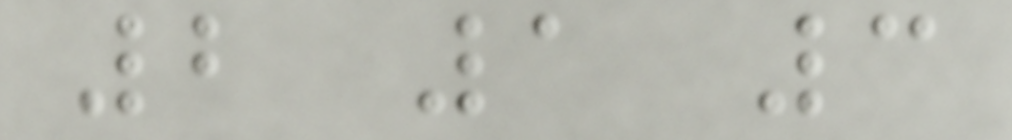2 1 3
